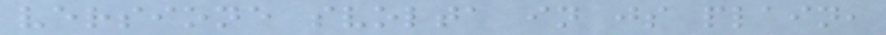versione svolta in js plain,
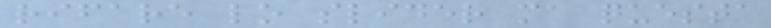rifare lo slider ma questa
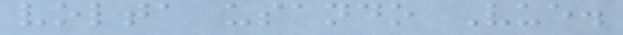volta usando Vue.
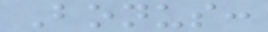Bonus:
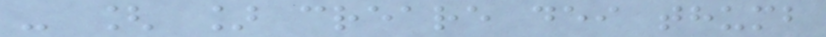- [ ] creare dei thumb
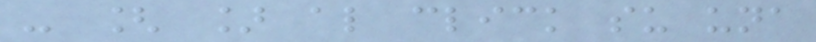- [ ] al click su una
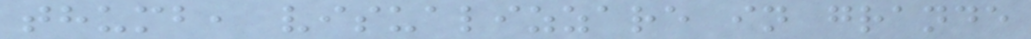thumb, visualizzare in grande
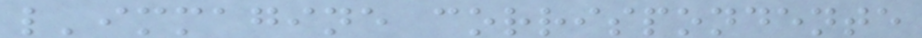l'immagine corrispondente
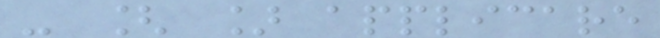- [ ] applicare
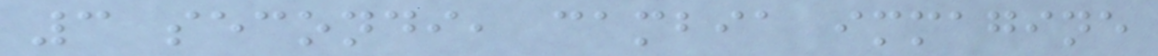3 secondi, cambia immagine
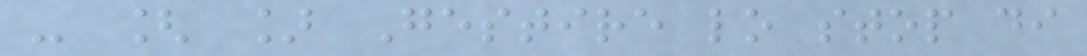- [ ] Gestire lo stop di
